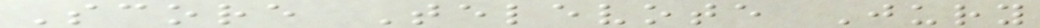Score Televote Jury
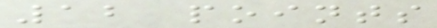12 points
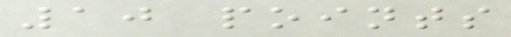10 points
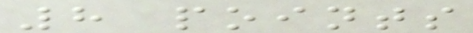8 points
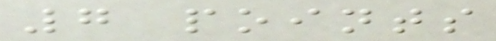7 points
